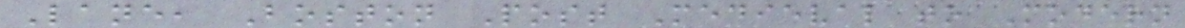Lane, Boston Post Medieval to Modern
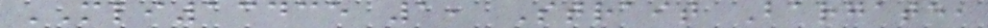MLI13435 1, Strait Bargate,
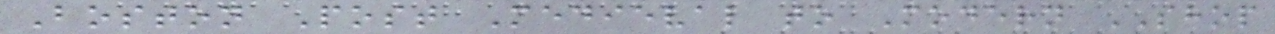Boston Post Medieval to Modern SHOP
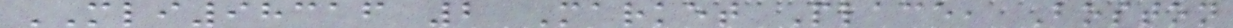MLI98316 2 Market Place, Boston
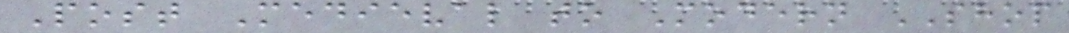Post Medieval to Modern SHOP
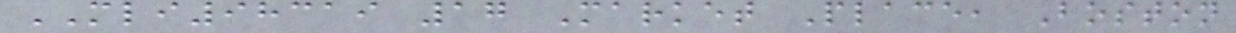MLI98319 17 Market Place, Boston
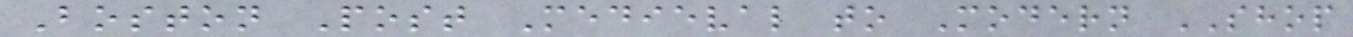Boston Post Medieval to Modern SHOP
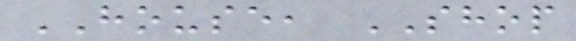HOUSE, SHOP
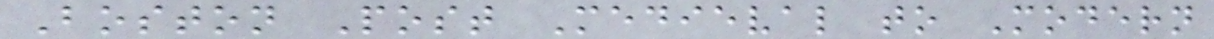Boston Post Medieval to Modern
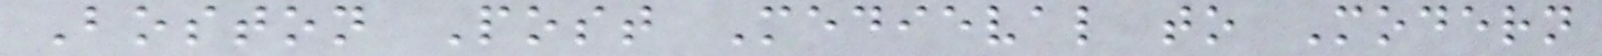Boston Post Medieval to Modern
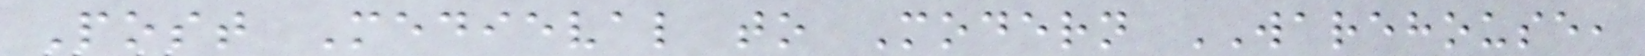Post Medieval to Modern WAREHOUSE,
